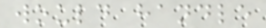would handle
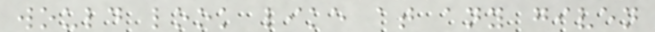would look like at any given
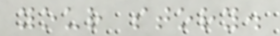your story.
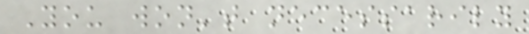You won't necessarily
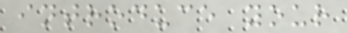introduce your
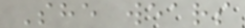She wears
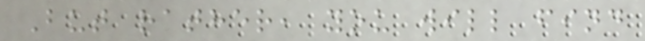But rather, you will find
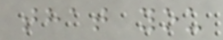that you
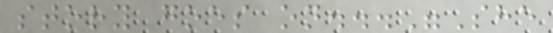story goes on..."She
